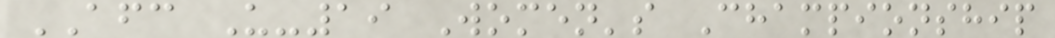AFC U-19 Women's Championship
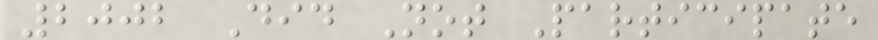2002 Did Not Participate
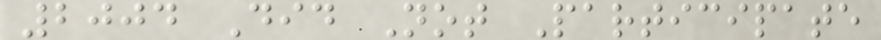2004 Did Not Participate
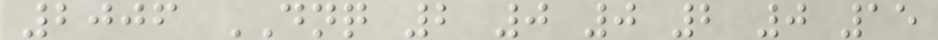2006 DNQ 2 0 0 2 0 15
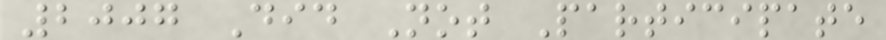2007 Did Not Participate
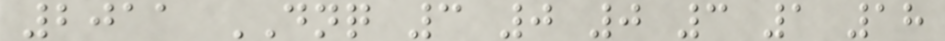2011 DNQ 3 0 0 3 1 18
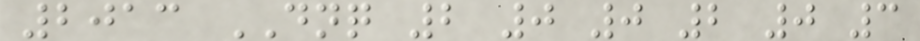2013 DNQ 2 0 0 2 0 3
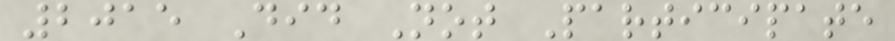2015 Did Not Participate
